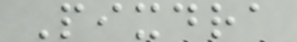Pixdra
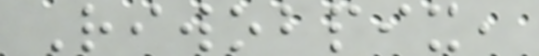Riwobpix,
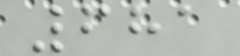681
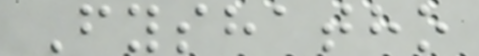Fyshatho
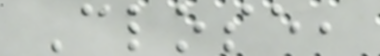Close,
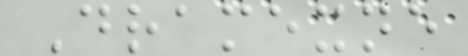Dramexne
